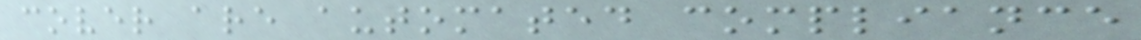cover are automated compliance
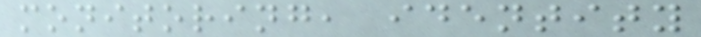monitoring, identity
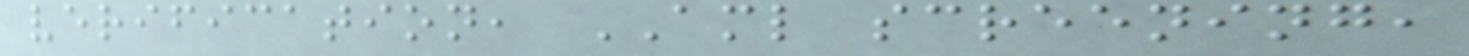verification, AML screening,
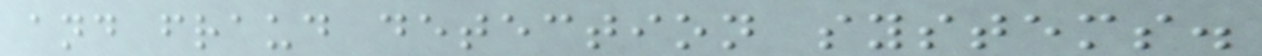and fraud detection systems.
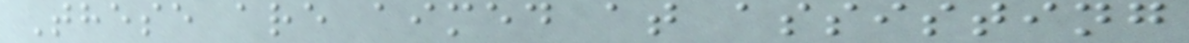These are aimed at assisting
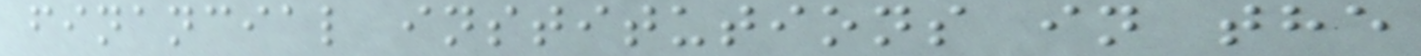financial institutions in the
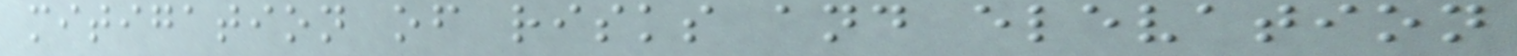mitigation of risks and elevation
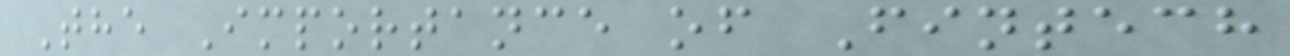The Importance of Fintech
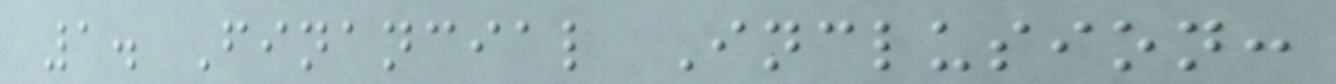1. Financial Inclusion:
